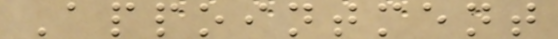Appointment
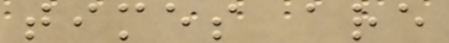times are
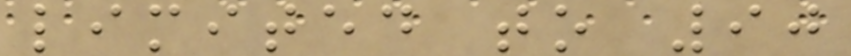limited to 90
